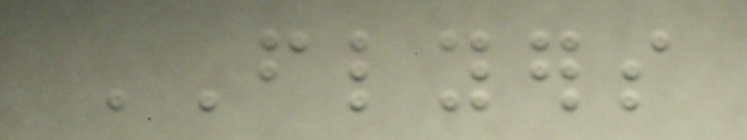FLYERS
